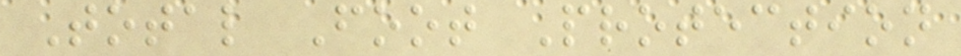Total Foot Protection
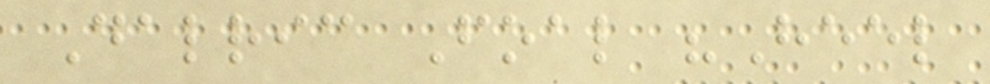Dalric Foal "Heel
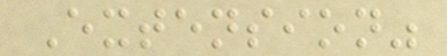Extension"
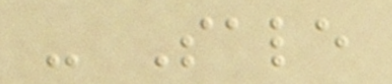- Sale
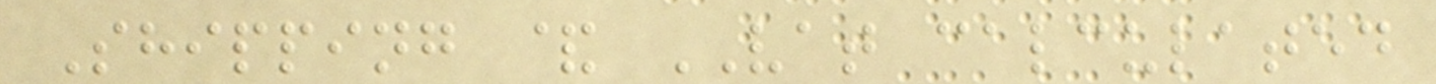Shipping & VAT calculated
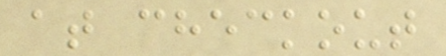at checkout
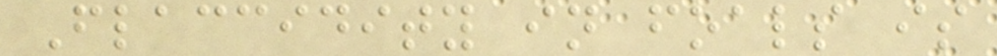Flaccidity in foals is
